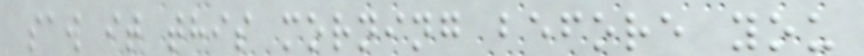saw it this morning before you
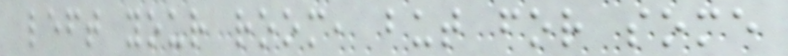left your room, but for some
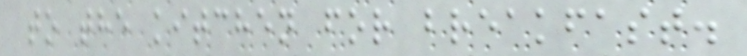to the kitchen for breakfast.
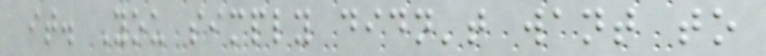it. You simply didn't want to
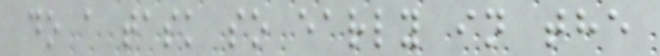do a task so early in the
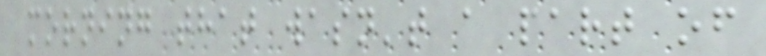morning that wasn't a part of
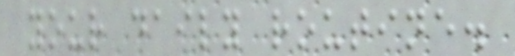your daily routine.
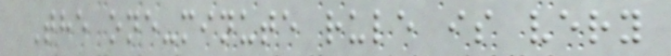The one-minute rule is very
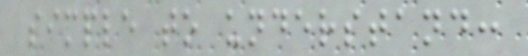simple to understand:
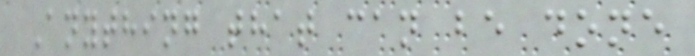Anything that can be done
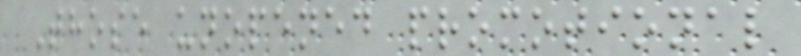Those unopened promotional
